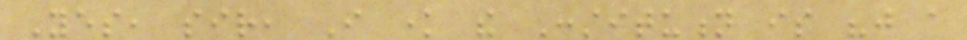Yes, sir, I know the Constitution is "just a
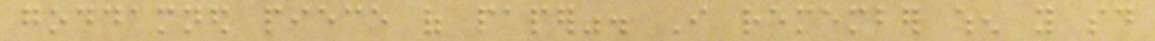goddamned piece of paper". I remember when you said
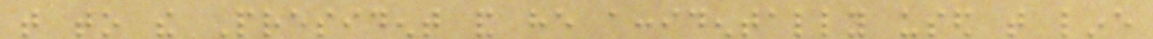that to the President and he accidentally used that line
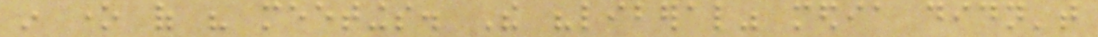in one of his meetings. The "liberal" media didn't
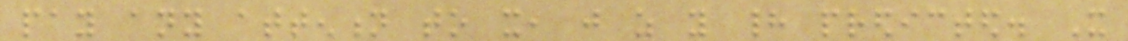pay any attention to it, just as you had predicted. It
